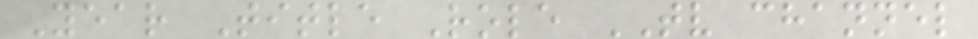Year Title Role TV channel
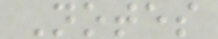Notes
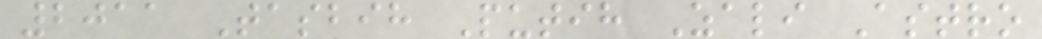2011 Tasbih Putih Zali Astro
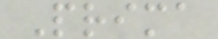Prima
